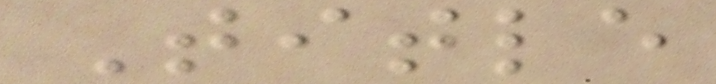Title
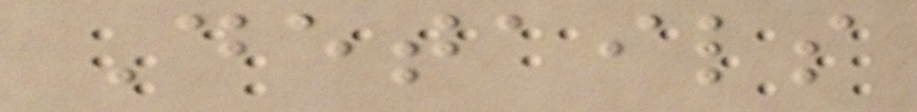Details
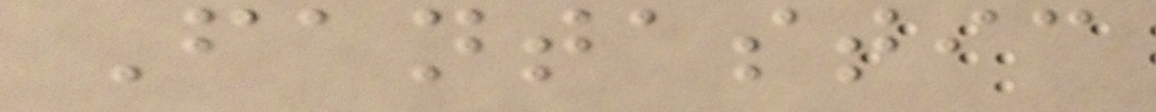Fantastic
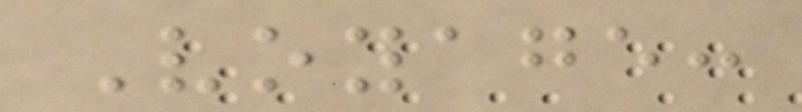Voyage:
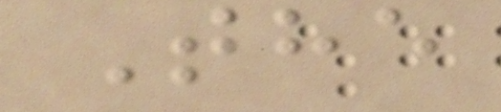The
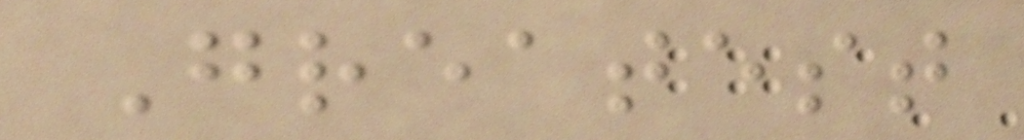Greatest
